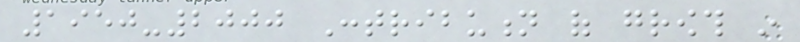1950-2000 Contribution of growth in
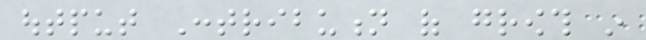output Contribution of growth in
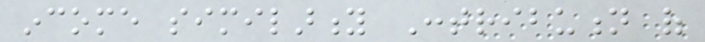income similarity Contribution of
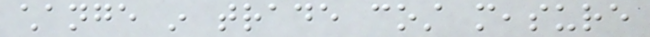change in trade cost measure
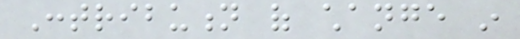Contribution of change in
